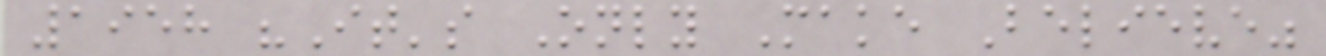1958 "It's Only Make Believe"
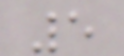5
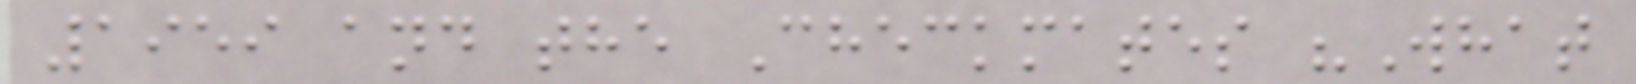1959 and the Checkmates "What
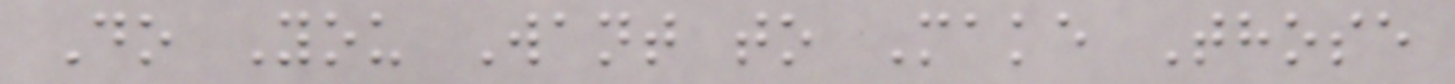Do You Want to Make Those
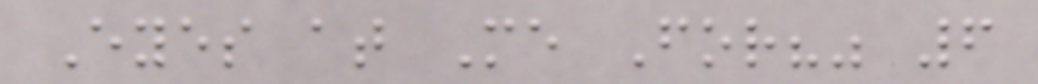Eyes at Me For?" 6
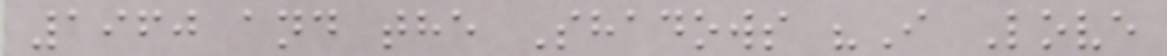1960 and the Shadows "I Love
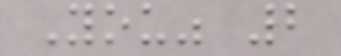You" 2
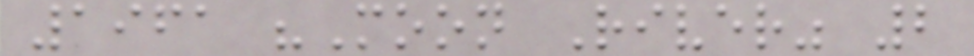1961 "Moon River" 2
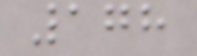178
